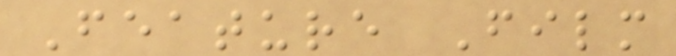Feature Film
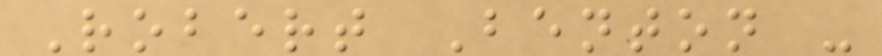Robert Benton -
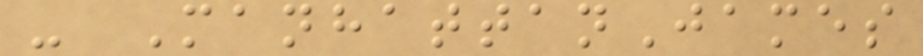- ManhattanJames
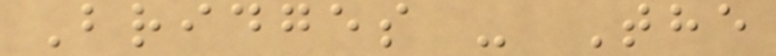Bridges - The
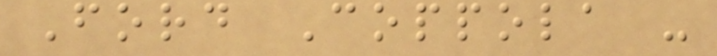Ford Coppola -
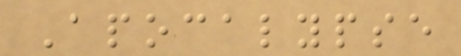Apocalypse
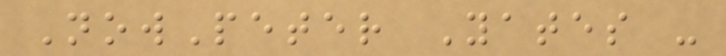NowPeter Yates -
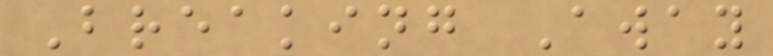Breaking Away
